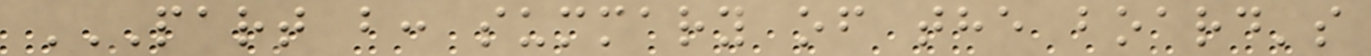PART B: SUMMARY OF THE BOARD'S
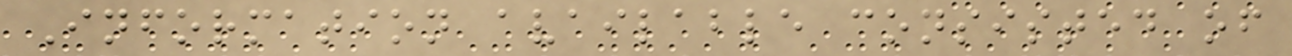Information available consisted of
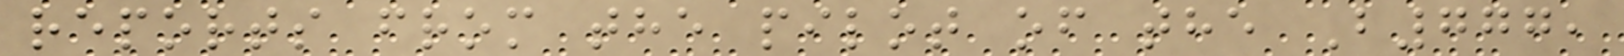reports from the pilot of the B777,
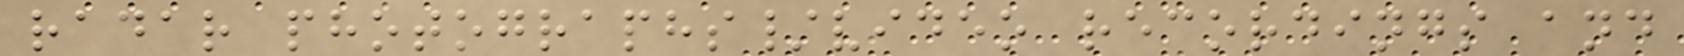radar photographs/video recordings and
